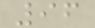96
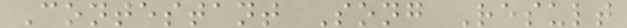Contestant Song Result
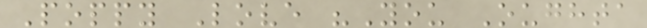Poppy Love "You Oughta
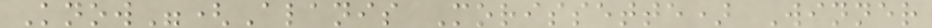Know"(Alanis Morissette) Winner
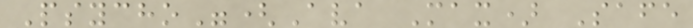Psycho"(Ava Max) Safe
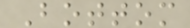Bottom
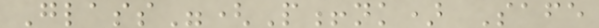Glass"(P!nk) Safe
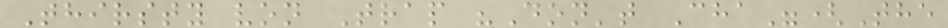Thirsty von Trap "Don't Cha"(The
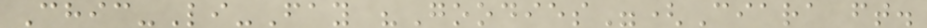Chic-Li-Fay "Goodies"(Ciara ft.
